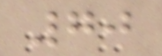70
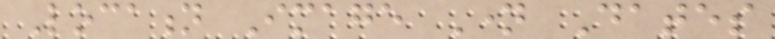Location Image Name Dates
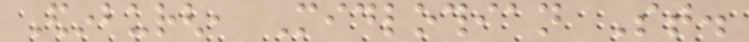Edinburgh, Midlothian St.
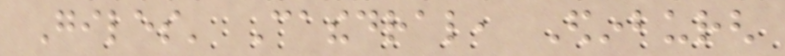Giles' Cathedral, Edinburgh
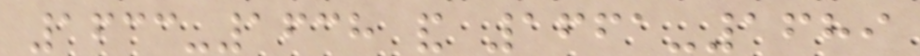1633-1638 and 1661-1689
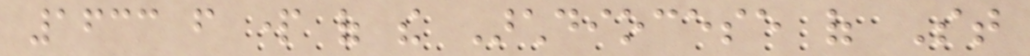1633 from part of the Archdiocese of St
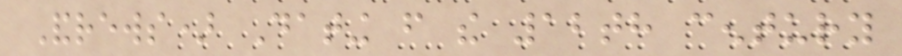Andrews) Dating from the 12th century
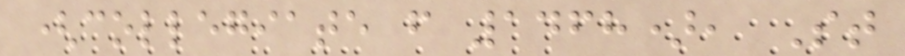(collegiate from 1468), St
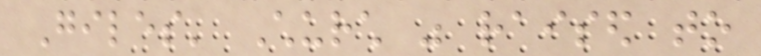Giles' Church was raised to
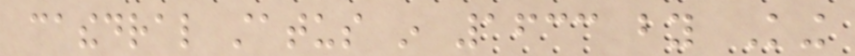cathedral status in 1633 by King
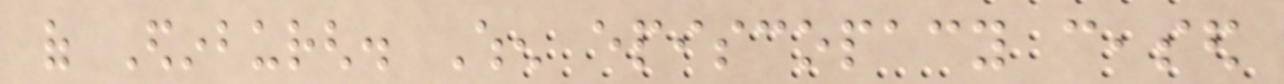of Edinburgh. When episcopacy ceased
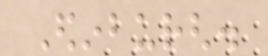Edinburgh.
